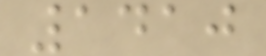1410
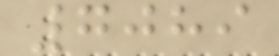7089
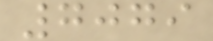7079
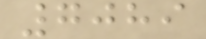7089
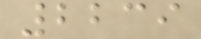2239
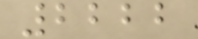2222
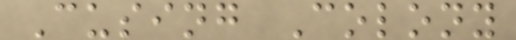Cusing Colony
